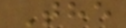The
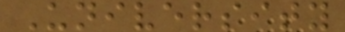University
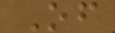Of
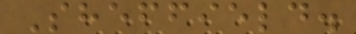Sheffield.
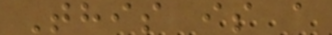This is a
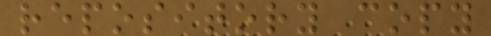repository copy
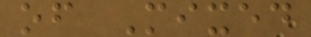of Mixed
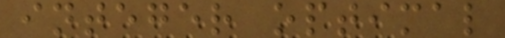integer optimal
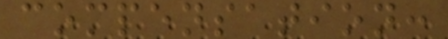compensation:
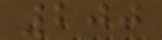200
